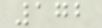172
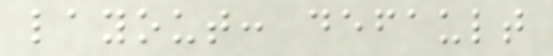layout: default
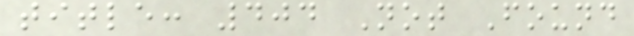title: 404 Not Found
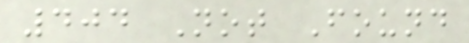404 Not Found
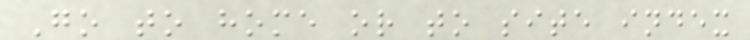Go to home or to site index
